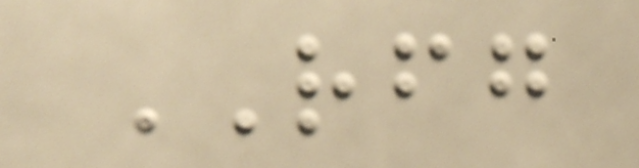RFG
